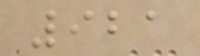921
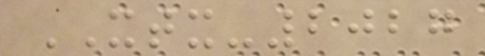XTX-2027
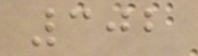302
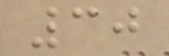30
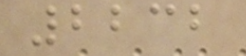2232
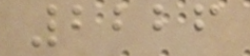2226
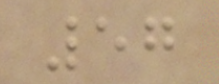57
